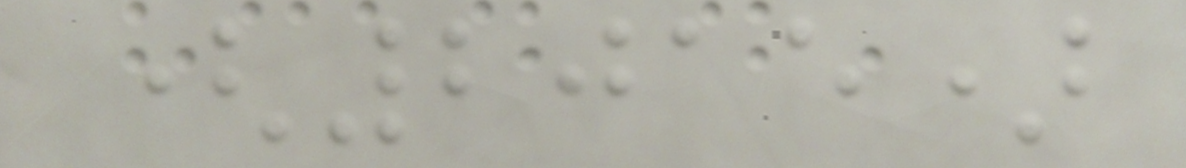(2015)
